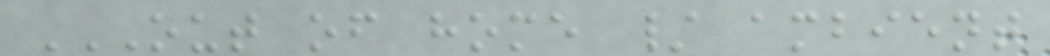OUT OF HOME / AMBIENT
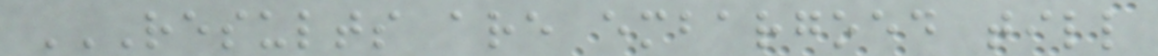RESULTS ARE EMBARGOED TILL
